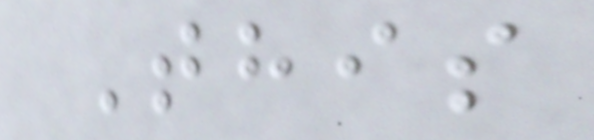This
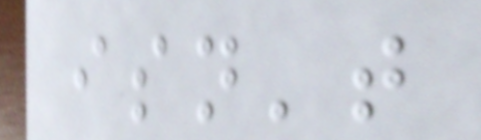isn't
